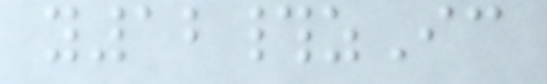y12#zIc
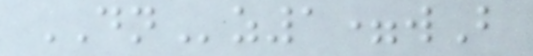DNz1=wB
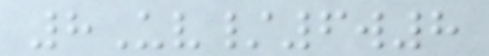8Uv/6w8
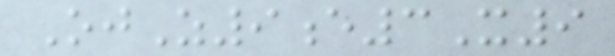OjZ9e3X9
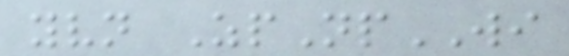yvn ZpNpWI
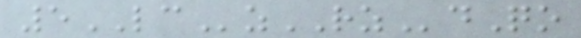5LCzRZdQo
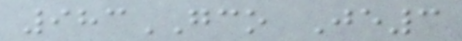983GCO Je3
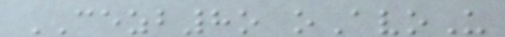CEZB8o oAvoU
